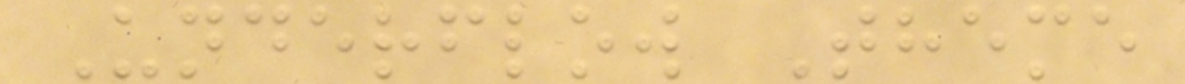Underflow Theme
